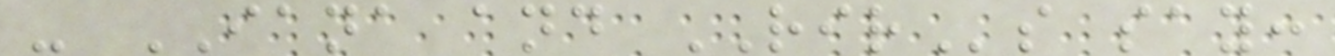- IANA and RIRs say:
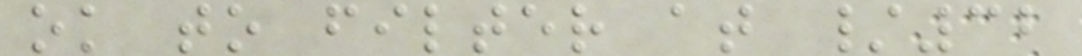ok to filter at /32
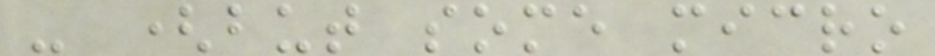- (but some micro
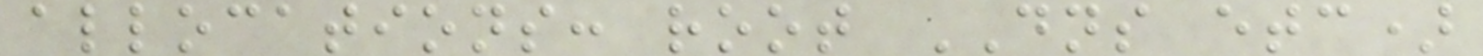allocations: root DNS etc)
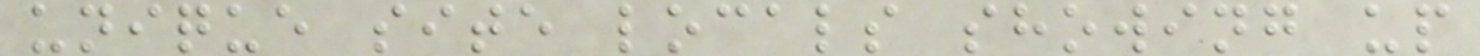unique site locals showing up
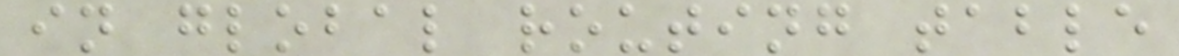in global routing table
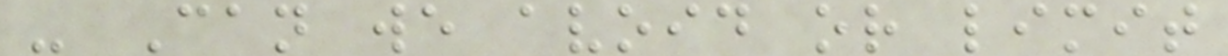- Can we avoid or limit
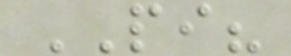PI?
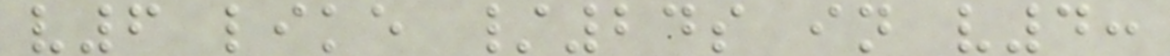v6 like /24s in v4:
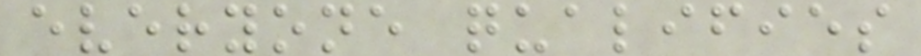everyone qualifies
